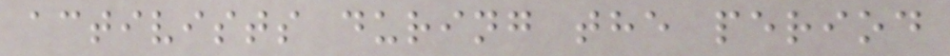activists during the period
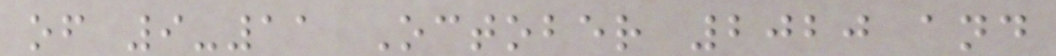of 9-11 October 2020 and
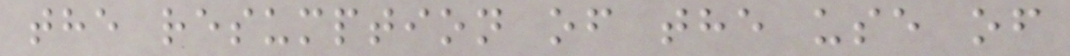the resumption of the use of
